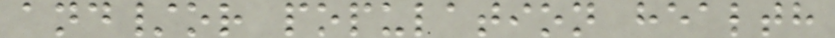and/or population health
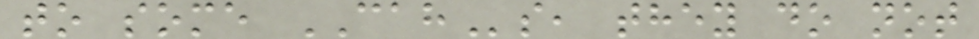to some CAHs, they do not
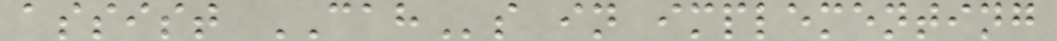assist CAHs in implementing
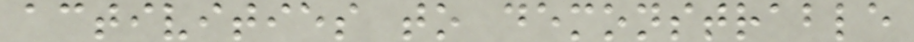activities to demonstrable
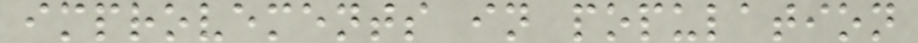improvements in population
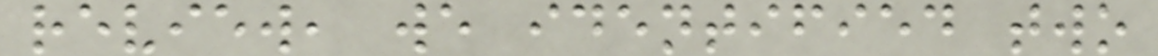review, we identified two
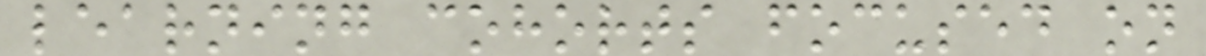learning cohorts focused on
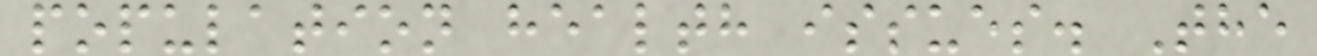population health issues. The
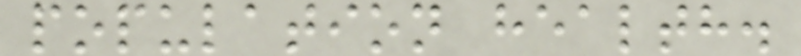population health.
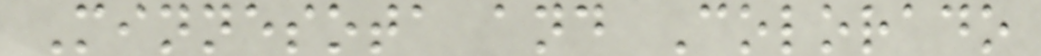Minnesota and Colorado
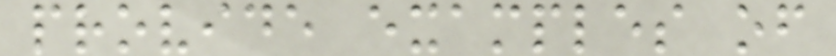provide examples of
